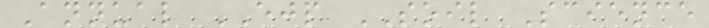Annual EJP SOIL Science
